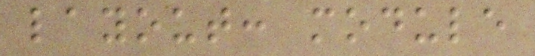layout: module
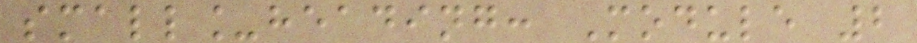small_heading: Module 2
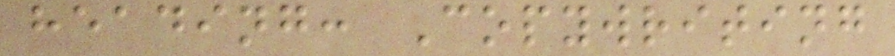heading: Copywriting
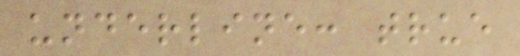underline: true
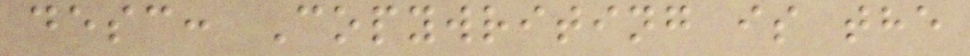desc: Copywriting is the
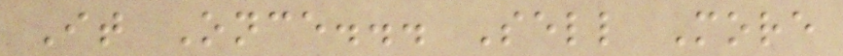It Once... Sell More
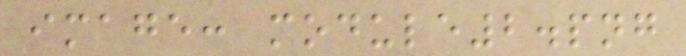image: module2.png
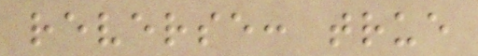reverse: true
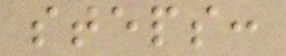steps:
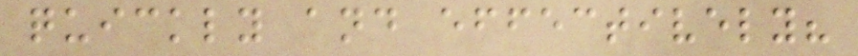quickly and effectively?
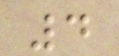4
